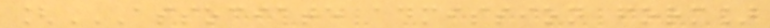[ASSOCIATE ADMISSION FORM]
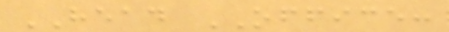HEAD OFFICE:
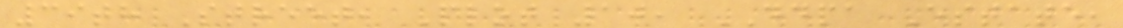39th Street, Plot 10, DDPA Estate,
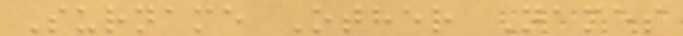Surname Other Names
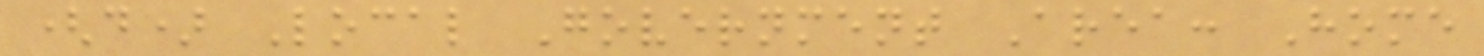(d) Local Government Area: Home
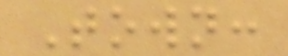Town:
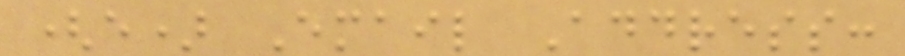(e) Email Address:
